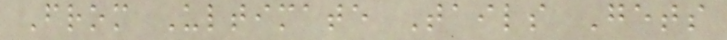From Ultimate Tails Gets
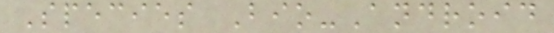Species Bio-Android
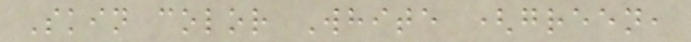Skin color White (green,
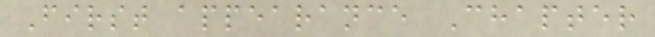First appearance Chapter
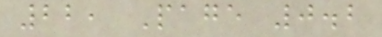22, Page 0.2
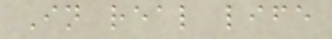In real life
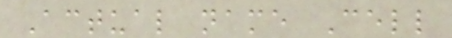Actual name Cell
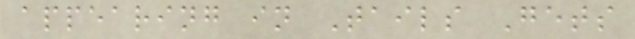appearing in Tails Gets
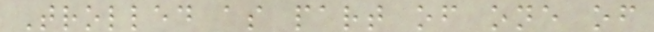Trolled as part of one of
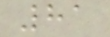81
